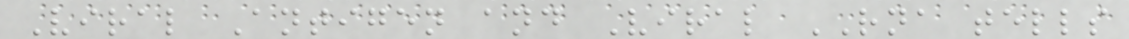Viral Antigen and Viral RNA tells
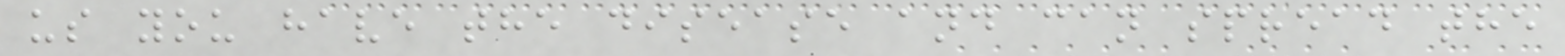us you have the disease and can spread the
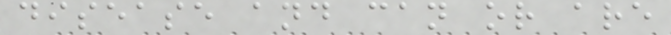disease and can or are
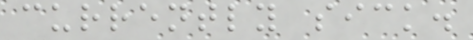currently sick.
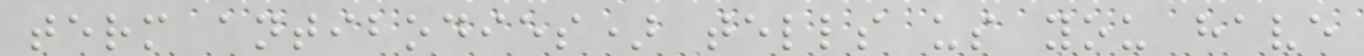term antibodies) tells us you have
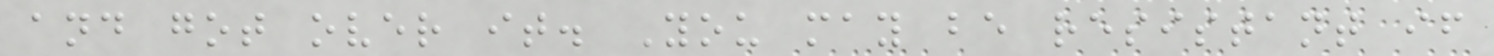and got over it. You may be resistant if
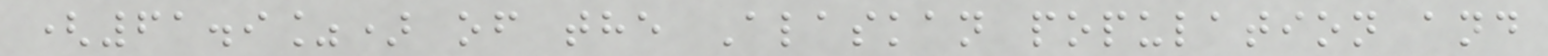(61.9%) of the Alaskan population and
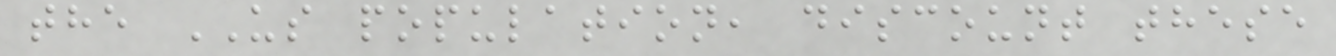the US population, discount these
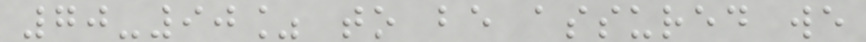70-90% to be assured we
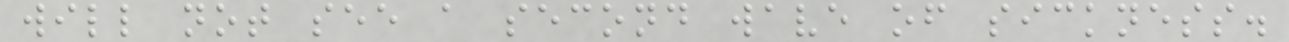will not see a second wave of sickness.
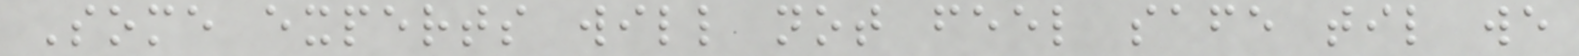Some experts will not feel safe til we
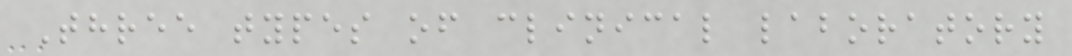Three types of clinical laboratory
